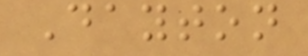Dayton
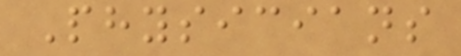Physicians
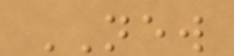NEW
